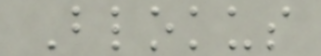Blokus
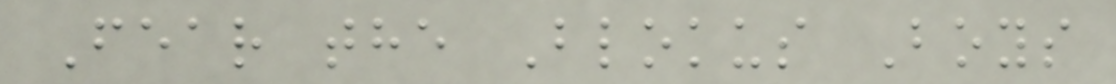Fear the Blokus Boys
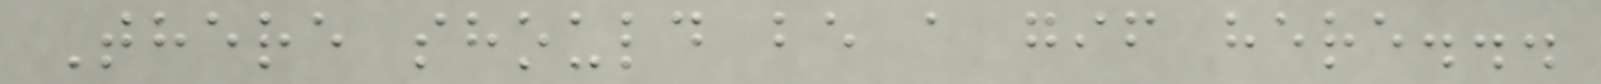There should be a gif here...
